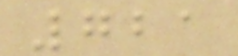721
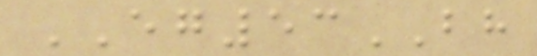EG53BH
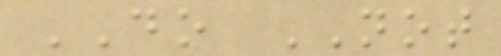DO NOT
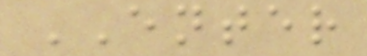ENTER
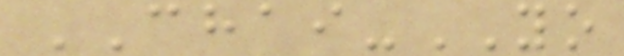CHAI-YO
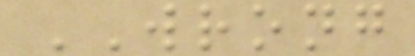WRONG
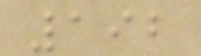192
